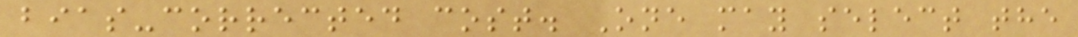bias-corrected cost. One may select the
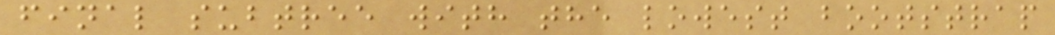final subtree with the lowest bootstrap
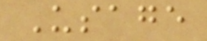Usage
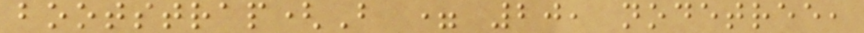bootstrap(B = 20, nodetree,
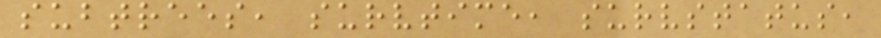subtrees, survtime, survstatus,
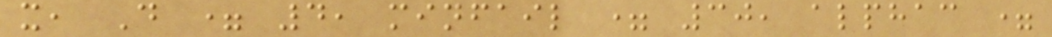x, D = 4, minfail = 30, alphac =
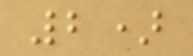2)
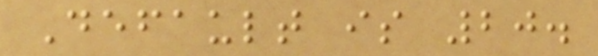Default is 20.
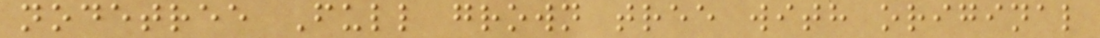nodetree Full grown tree with original
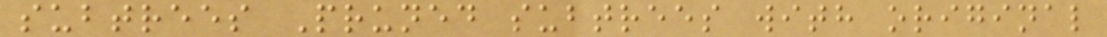subtrees Pruned subtrees with original
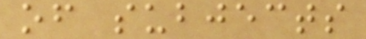of subjects
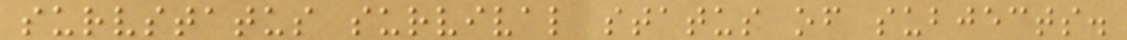survstatus survival status of subjects.
